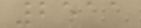2511
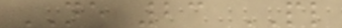NE 23 PL
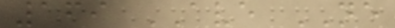169 AVE NE
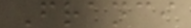Franci
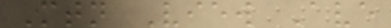Mtn View Ave
